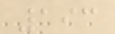193
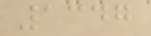1347
